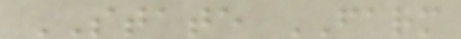STATE FARM
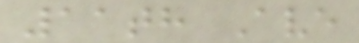11th Ave
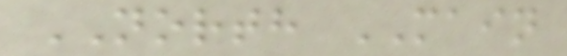NORTH MAIN
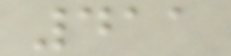411
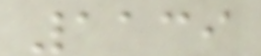1139
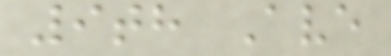9th Ave
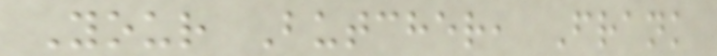Your Butcher, Frank
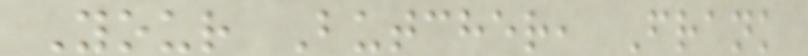Your Butcher, Frank
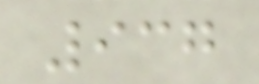937
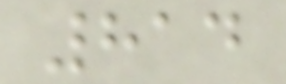814
